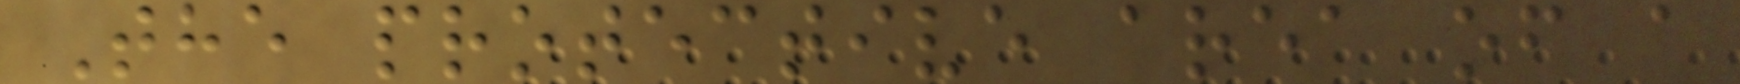The protective area of a
